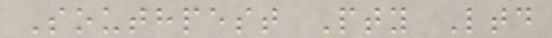Southpest Pty Ltd
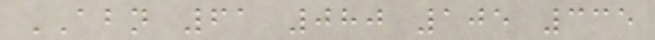ABN 61 080 105 335
